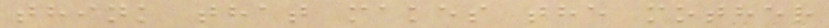think that makes the mother
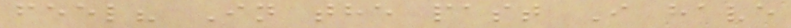feel? In the past I have
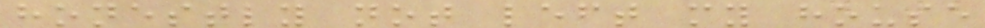honestly not left my house
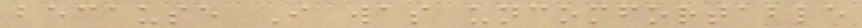because I was uncomfortable
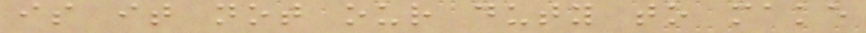is it not our duty to make
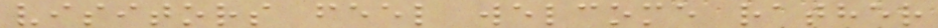visitors feel welcome rather
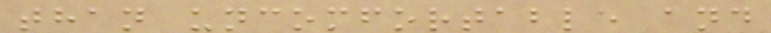than uncomfortable and
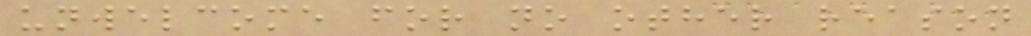unwelcome for no other reason
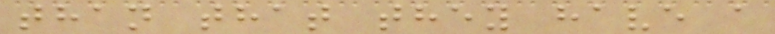than that they have a
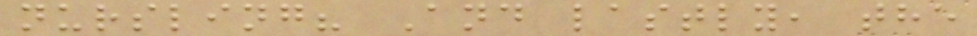nursling? And lastly, the
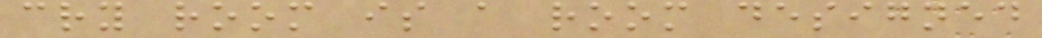cry room is a room designed
